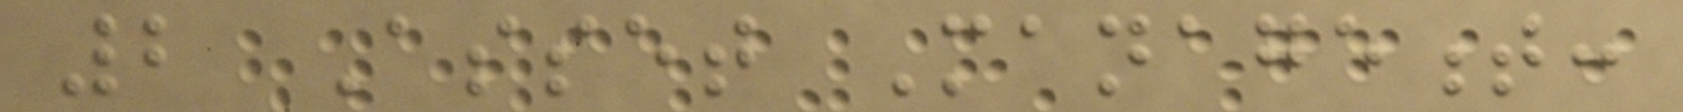2 Asset Management:
